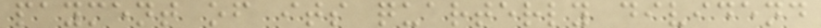payment of its quarterly dividend
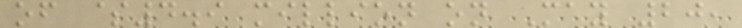of $4.9 million on May 20,
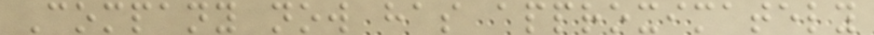Company now has approximately
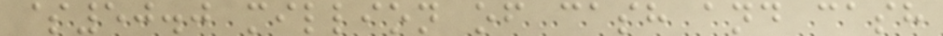$50.0 million of cash and cash
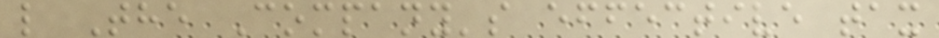l The Company's effective tax
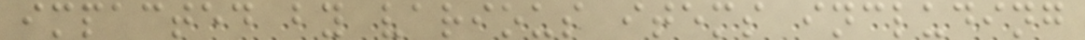impacted by various items including
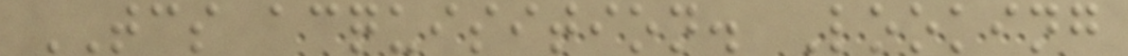TCS acquisition. Looking
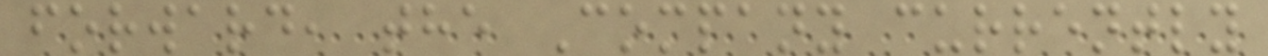forward, the Company currently
